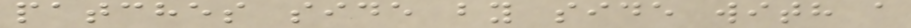patches side by side with a
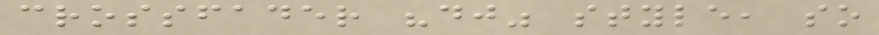crossfader "dj" style, so
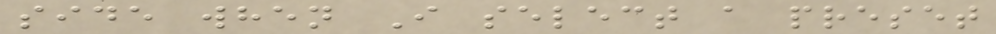side when I select a preset
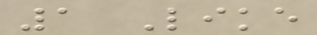1 Like
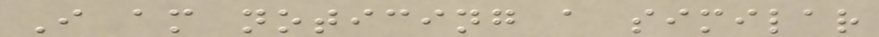I am noticing a similar
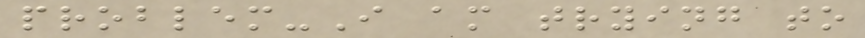problem-I am trying to
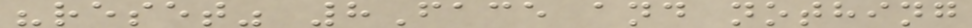"reset" 8Face and nothing
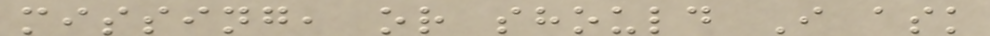missing, or should I ask
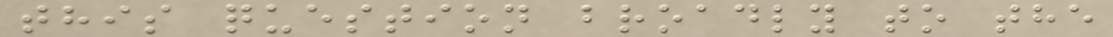this question broadly to the
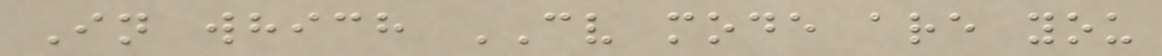In which CV mode are you
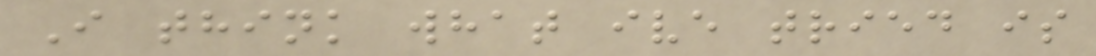I think what ive tried is
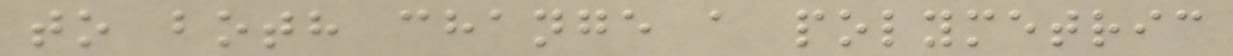to both change a polymetric
